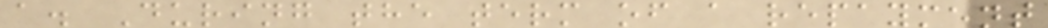a. During the term of a repayment
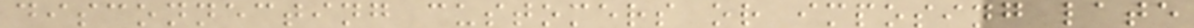disconnecting customers or imposing late
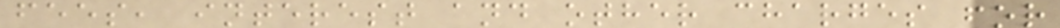fees, interest and other charges for
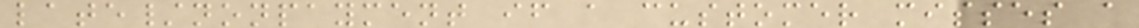late/nonpayment if a customer misses a
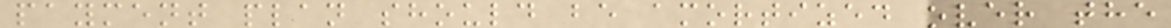payment plan should be amortized over the
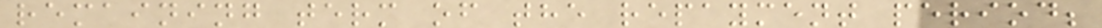remaining term of the repayment period;
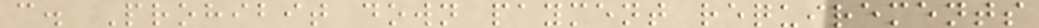c. Prohibit down payment requirements
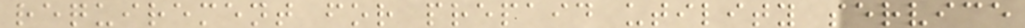requirement for prepaid utility service
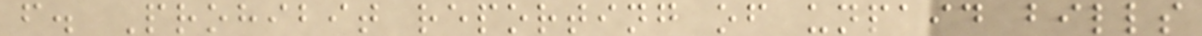f. Prohibit reporting of unpaid bills
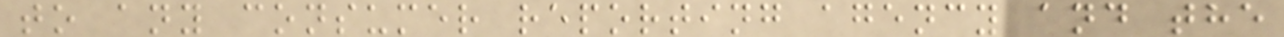to any consumer reporting agency and the
